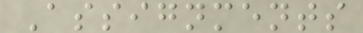Assignments
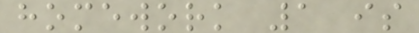homework 1 is
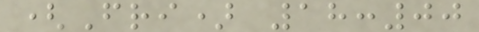(Fri) 18:00
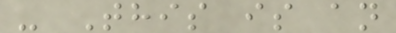- This is an
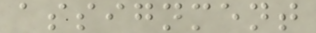assignment
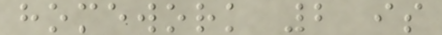homework 2 is
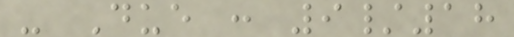- Due : 9/18
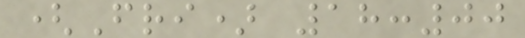(Fri) 18:00
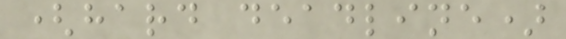(hard deadline)
